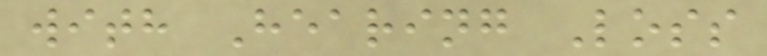with Hearing Loss
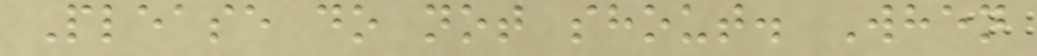Please do not shout. When
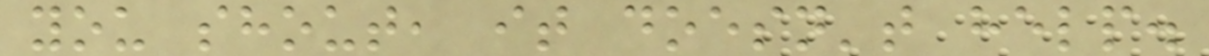you shout, it doesn't help.
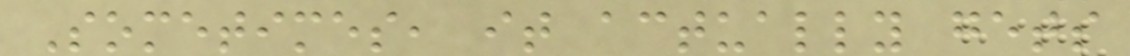Sometimes, it actually gets
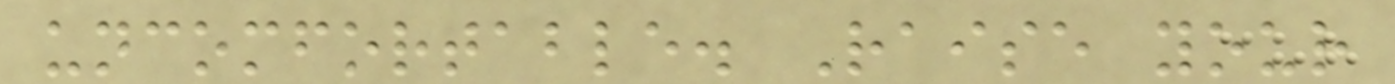uncomfortable. Raise your
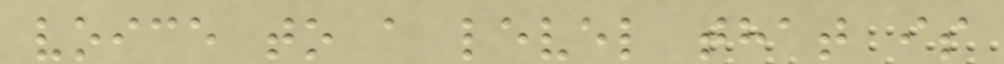voice to a level that is
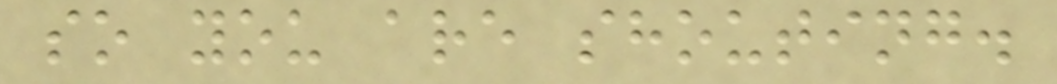so you are shouting.
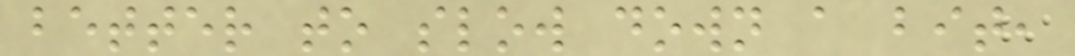better to slow down a bit,
